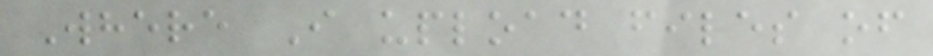Where I upload files of
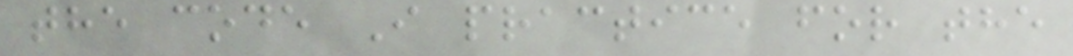the code I practice for the
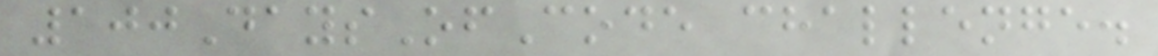100DaysOfCode challenge.
